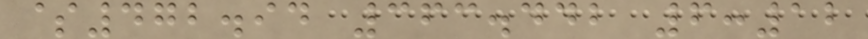$472.94 363.442 6:12
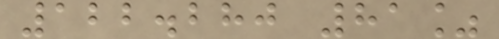122.280 81%
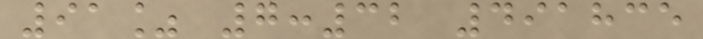91% 7:32 491835
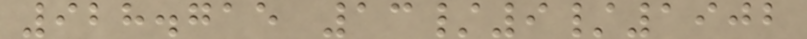928.715 13/9/1902
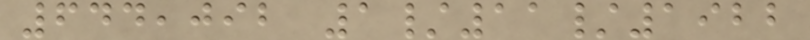644,092 1/11/1922
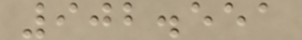902.551
